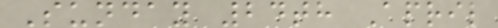Sunday 24th April
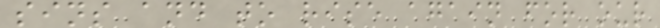sins and to rise again for our
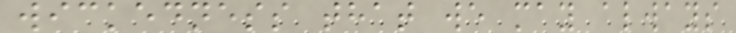wickedness that we may always
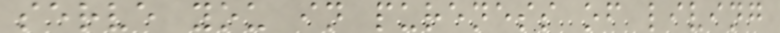serve you in pureness of living
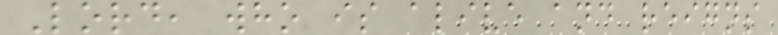Lord, who is alive and reigns
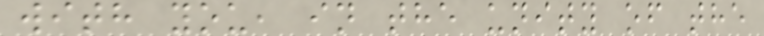with you, in the unity of the
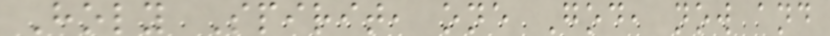Holy Spirit, one God, now and
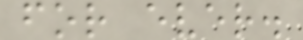for ever.
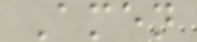Amen
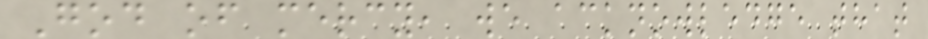God of mercy, we acknowledge that
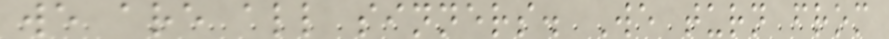we are all sinners. We turn from
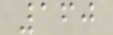160
